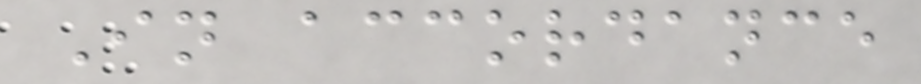In accordance
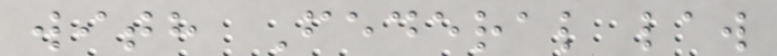with Federal law
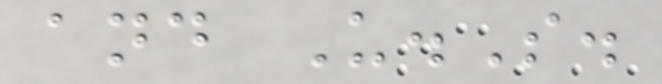and U.S.
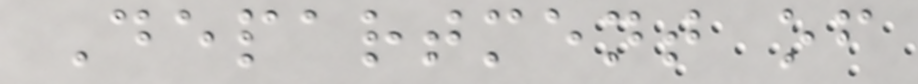Department of
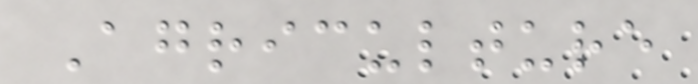Agriculture
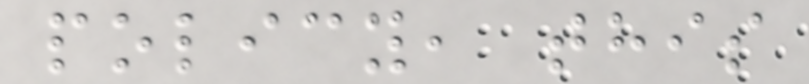policy, this
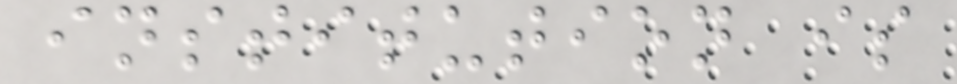institution is
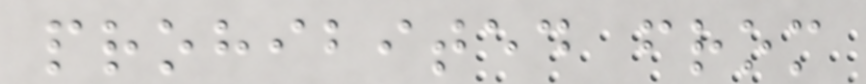prohibited from
